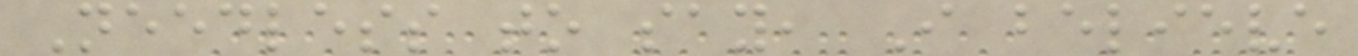Needless to say, I believe
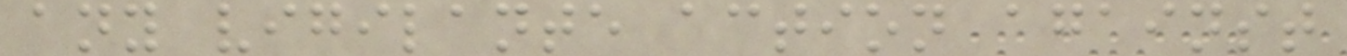any vigilante action against
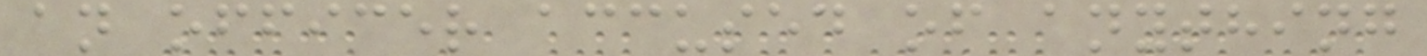an officer accused of anything
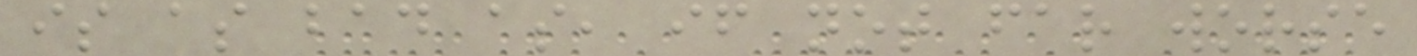is as bad as, if not far worse
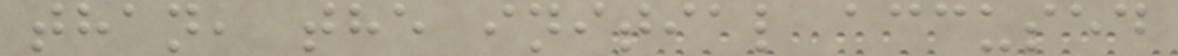than, the initial accused
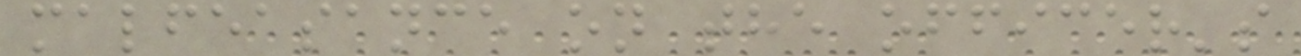malfeasance on the officer's
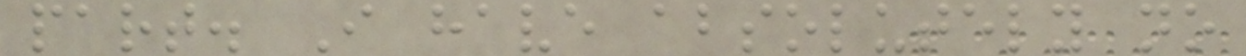part. I have absolutely no
